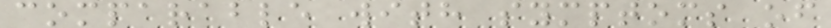comparable with symptoms of
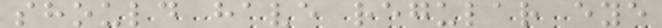should have regular eye
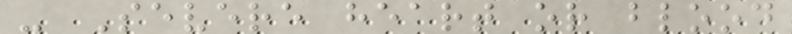- Severe heart or blood
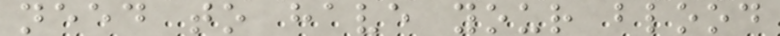need to have your blood
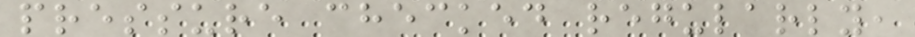pressure checked regularly,
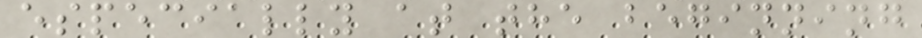especially at the beginning
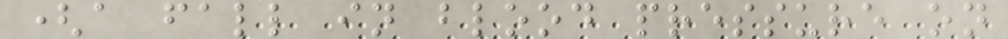(a fall in blood pressure on
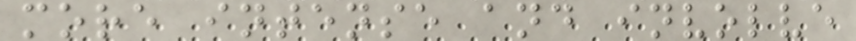more intense and involve
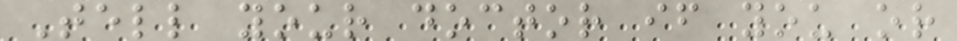Tell your doctor if you or
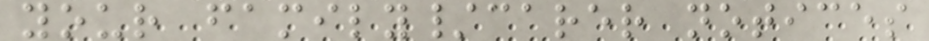your family/carer notices
